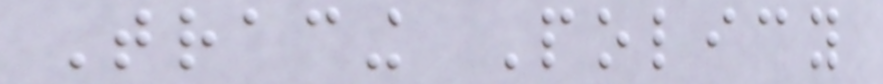Tracing Policy
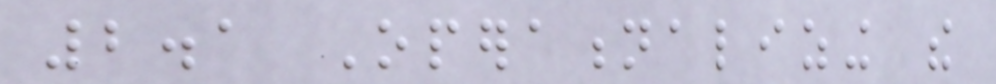2.1 Operationalizing the
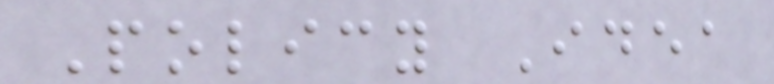Policy Idea
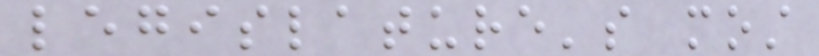legislature's most
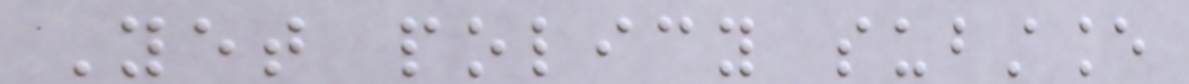Yet policy substance
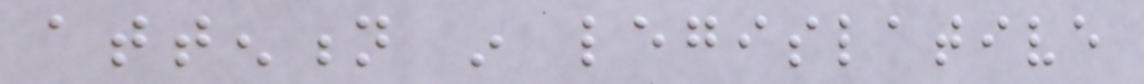attention in legislative
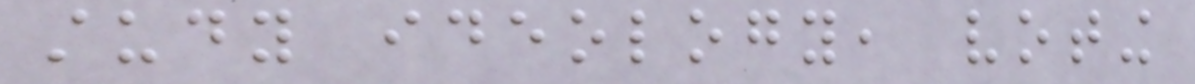study ideology, voting
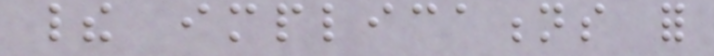their implications for
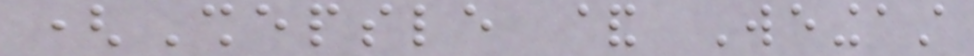(Shepsle & Weingast
